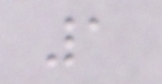1
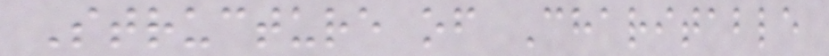Structure of Charitable
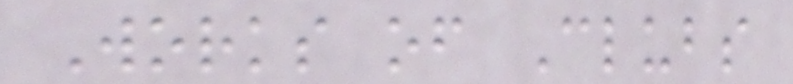Works of Clubs
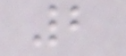2
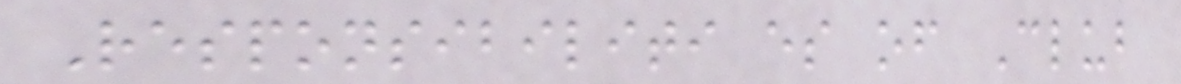Responsibiliti es of Club
